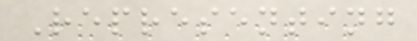Representing
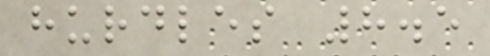hurdles 8.5
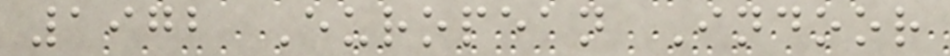1972 European Indoor
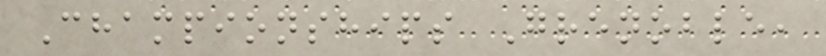Championships Grenoble,
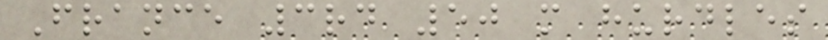France 3rd 50 m hurdles
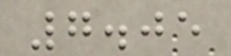7.05
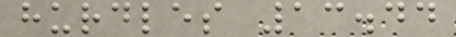hurdles 13.44
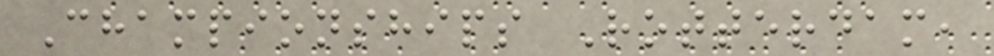Championships Rotterdam,
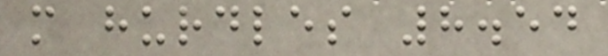m hurdles 8.54
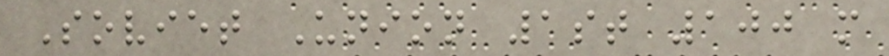Soviet Union 1st 100 m
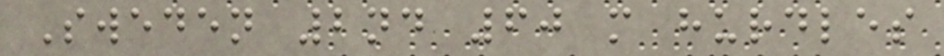Sweden 2nd 60 m hurdles
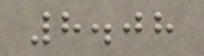8.08
